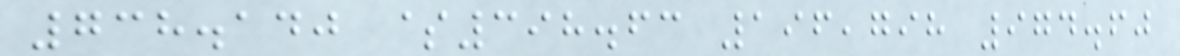738.140 $398.63 196,798 974.60
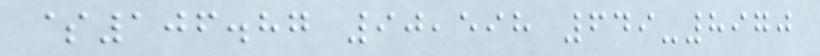$106.87 90,598 649-8970
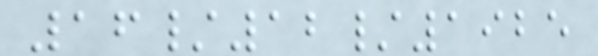16/12/1925
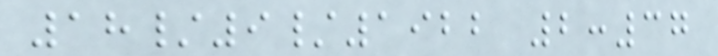18/9/1922 2:37
